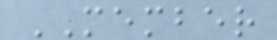MEMBER
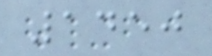1450
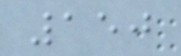150
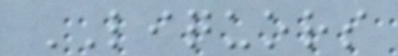LIQUORS
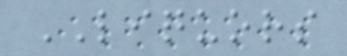LIQUORS
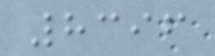8396
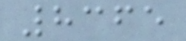8365
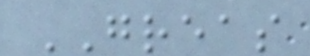GREAS
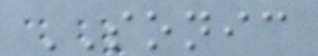SONIC
